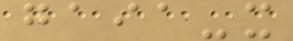gaia-x
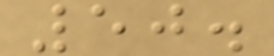50.
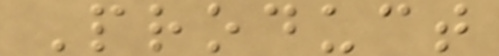Product
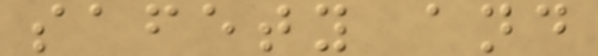safety and
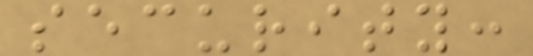security:
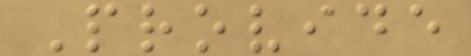Provide
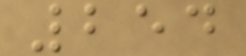254
